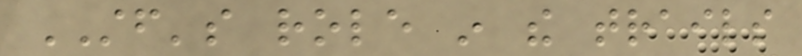STF's role in the trails
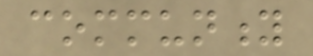community
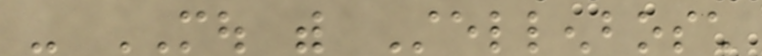- MOU with Stellenbosch
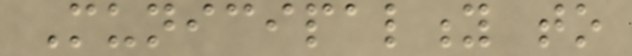Municipality to
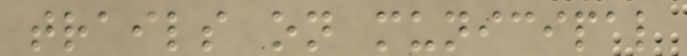trails on municipal
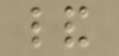land
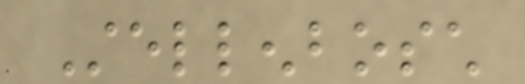Stellenbosch
